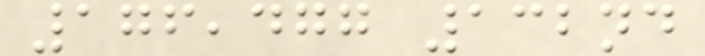176,477 132nd
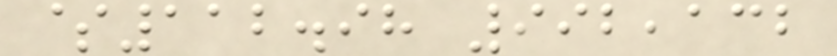$112.98 992,132
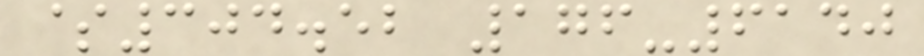$304.52 176-6140
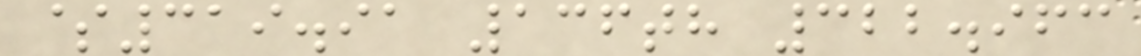$319.91 136th 322.963
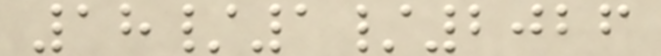18/1/2026
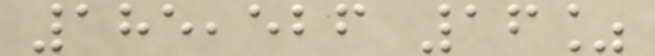185,526 16%
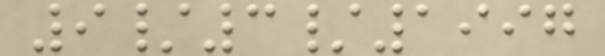9/3/1997
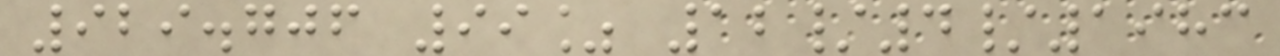929.706 99% 12/4/1983
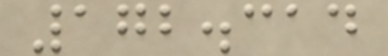172.314
